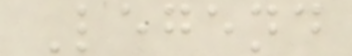Legend
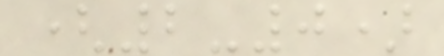(2-0)
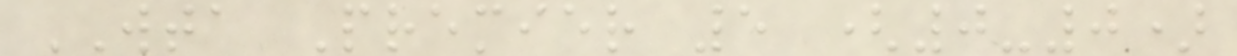WTA Premier 5 (0-0)
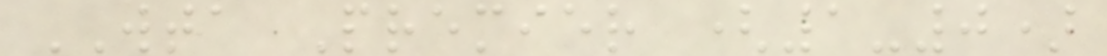WTA Premier (1-0)
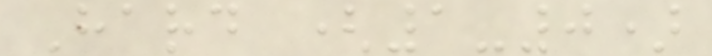Hard (1-0)
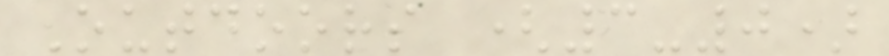Outdoors (3-0)
